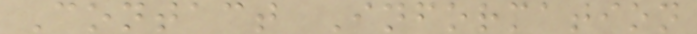Contact Information
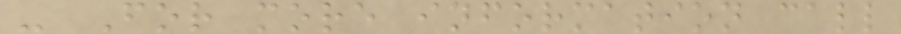- For more information call
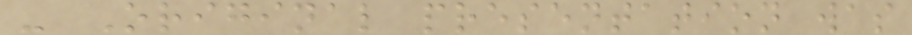- Original presentation was
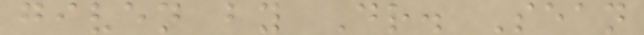given by Dr. Sean
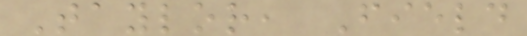Taylor, Field
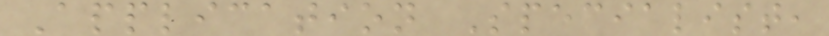Application Specialist,
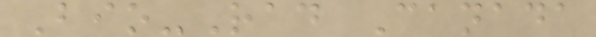Bio-Rad Canada
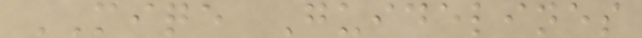MIQE Guidelines
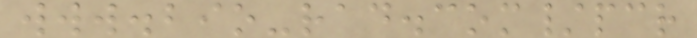www.bio-rad.com/pcr
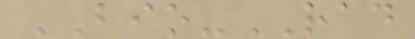BIO-RAD
